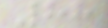88
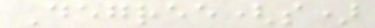Degree(s)
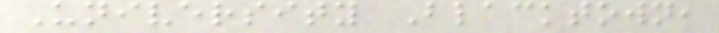University Blacktown,
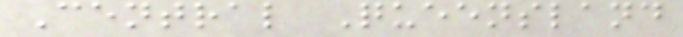Central Queensland
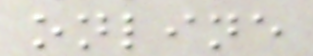online
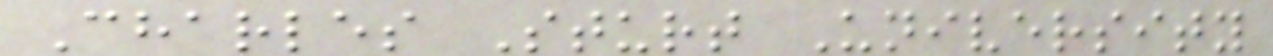Charles Sturt University
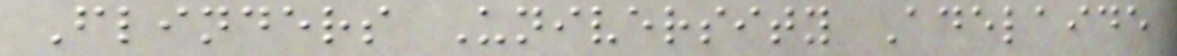Flinders University Adelaide
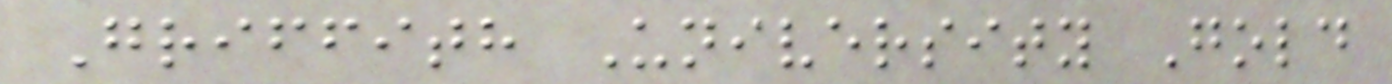Griffith University Gold
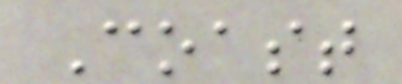Coast
